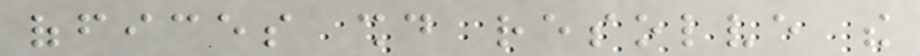offices should resolve the
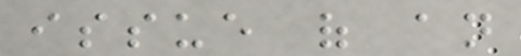issue of an
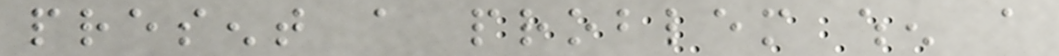present a problem when a
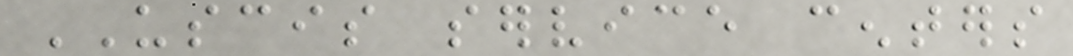USCIS service centers
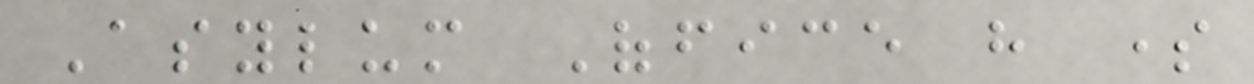Asylum Office have some
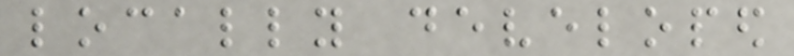locally developed
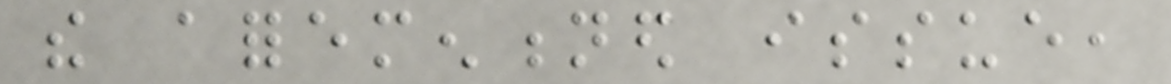the aforementioned issue,
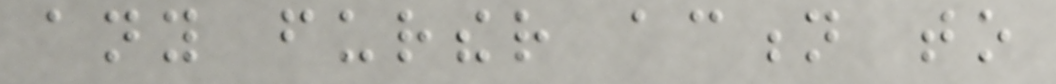any further action to
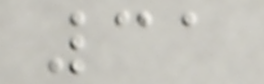31
